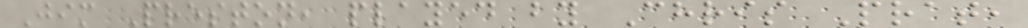Jim Preston, played by Chris Prat,
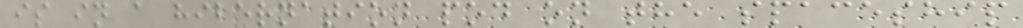is in a hibernation pod on the spaceship
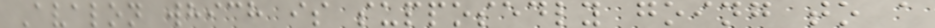Avalon which is supposedly going to a
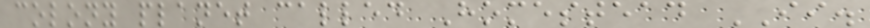colony planet called Homestead II.
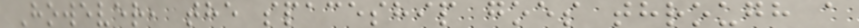However, the spaceship goes through a
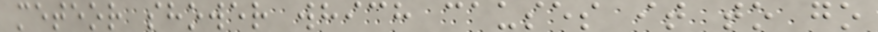meteor shower which causes it to go
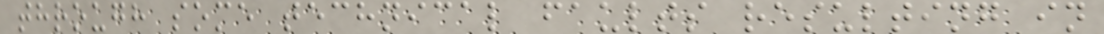through some technical faults resulting in
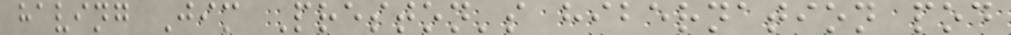having Jim Preston's hibernation pod
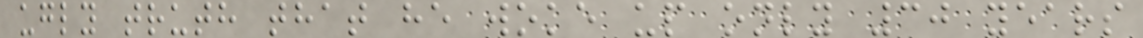ugly truth that he woke up only 30 years
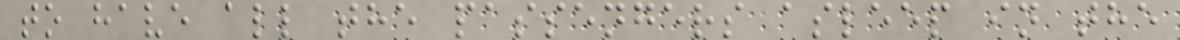to have all the passengers asleep in the
